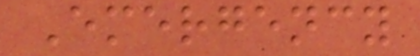Emergency
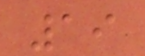19
